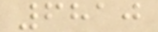6810
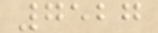7527
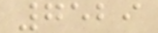7529
